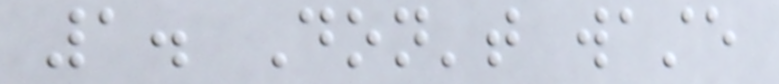1. Don't waste
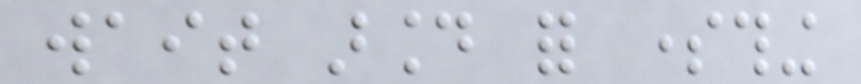wait around for something
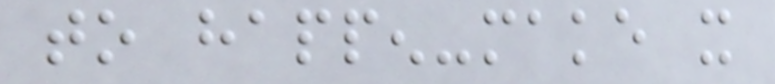to happen-make it
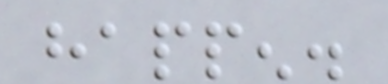happen.
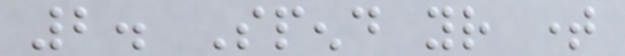2. Spend your time
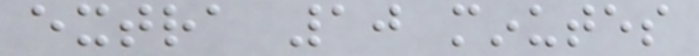extra 10 minutes
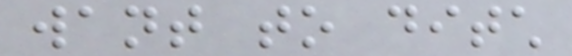want to ditch
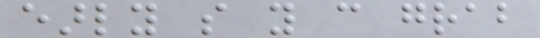early so you can grab
